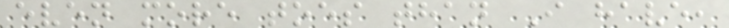even more toes than I have,
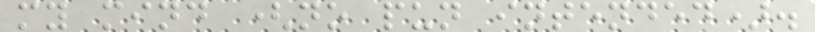my mind (no pun intended).
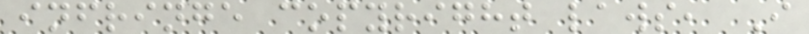infringe copyright laws, I
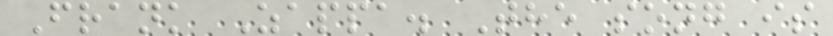Frank Zappa. The song is
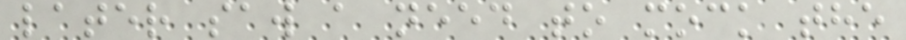later saw a need to mock the
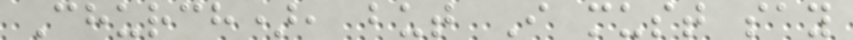Church), but I must say
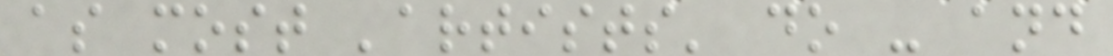as most 'artists' do - and
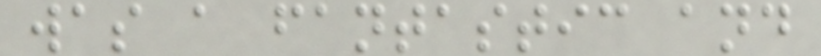was a fantastic and
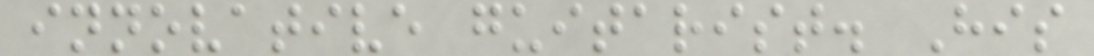innovative guitarist. His
